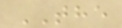THE
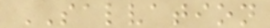SALVATION
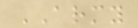ARMY
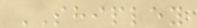SHIPLEY
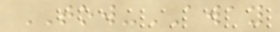TOW-AWAY
